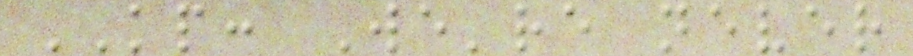KP: We're never
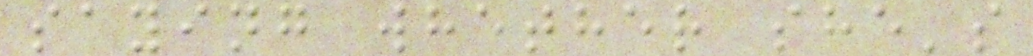saying whether she's
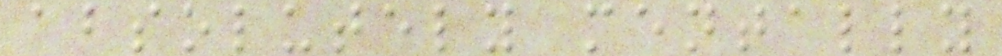absolutely mentally
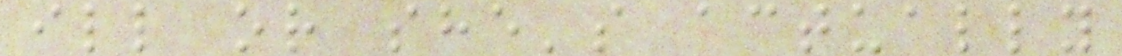ill or she's actually
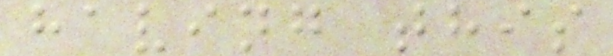having this
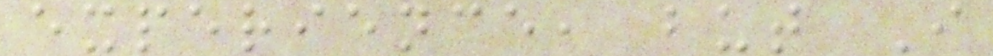experience, but I
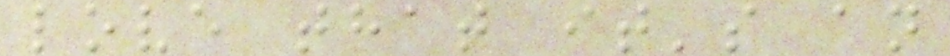love that it's an
